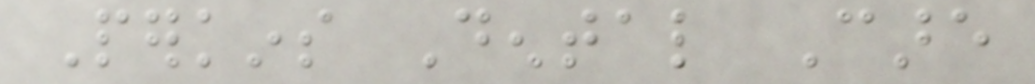Perkins Dental Care
